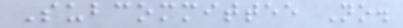Subcommittee No.
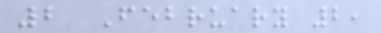2 February 2,
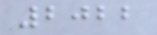2022
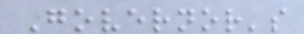Governor's
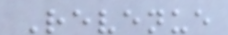Revenue
